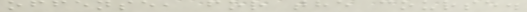offense, for the course.
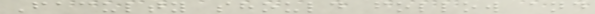Faculty should follow and
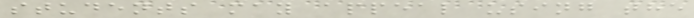students may appeal using the
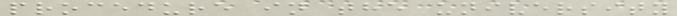procedure in the university
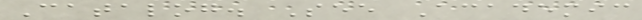Catalog. See Academic
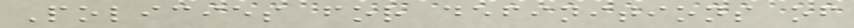Policies for definitions of
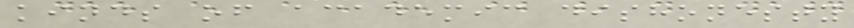kinds of academic dishonesty
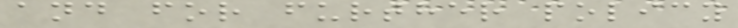and for further policy
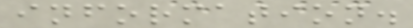information.
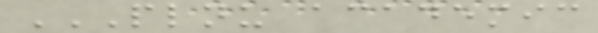PLNU ACADEMIC
